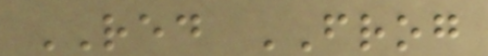RED FROG
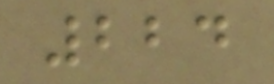224
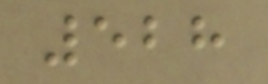528
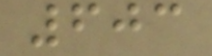603
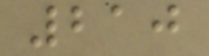210
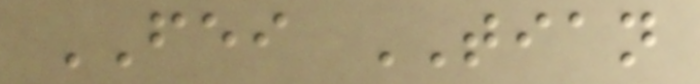FEI TIAN
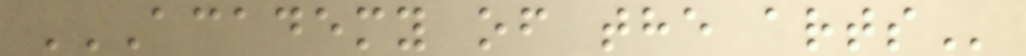ACADEMY OF THE ARTS
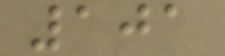101
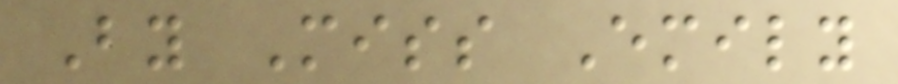By Miss Emily
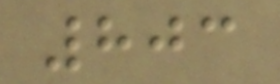803
